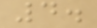4.
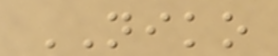NIKO
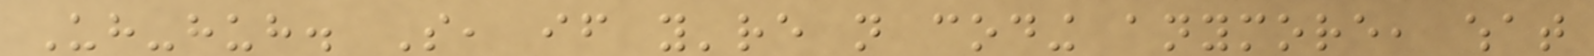Uh-huh. So, if you're not coding anymore, what
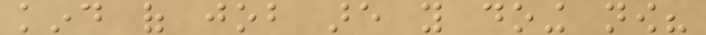kind of job are you doing now?
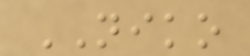NIKO
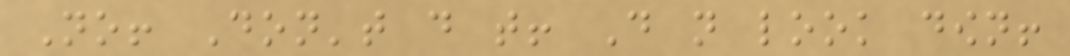No! Don't do that! Do not look down!
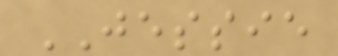JESSIE
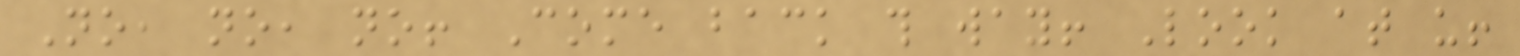No, no, no! Come back this way! Look at us!
